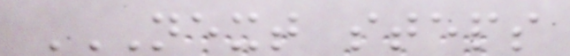NEXT STEPS
